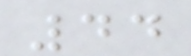44
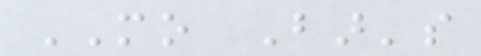MO Bar's
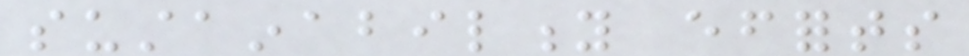sustainability efforts
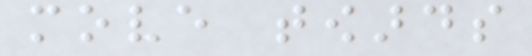move towards
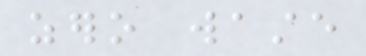zero waste
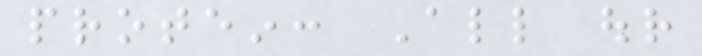protein: All our
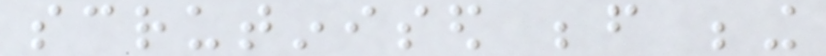scrutinised before being
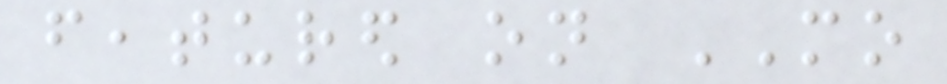featured on MO
